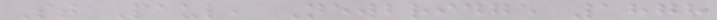St Paul, Newbridge 1878
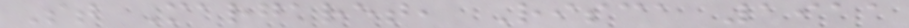St Margaret, Risca 1911
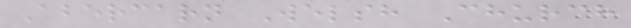Abercarn Welsh Church
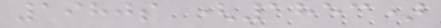1980s (1853)
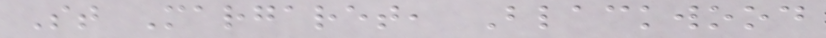St Margaret, Blackwood
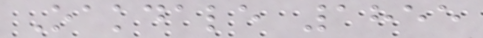Oakdale 1855
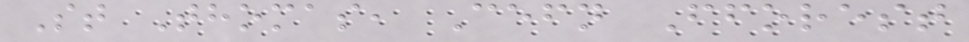St Thomas, Cefn Fforest
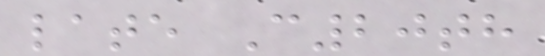late C20th
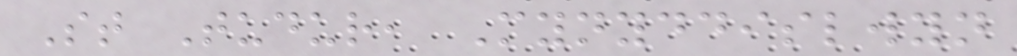St Tudur, Mynyddislwyn
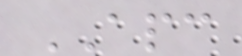APC
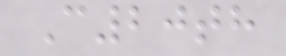C20th
